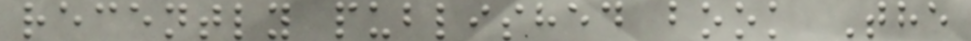recently published book The
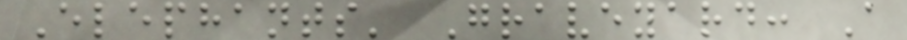Elephants' Graveyard: A
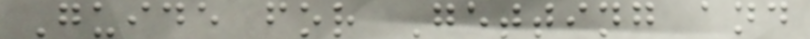Guide for Getting and
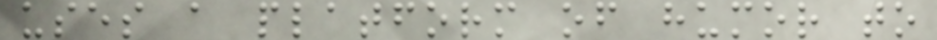uses a platform of humor to
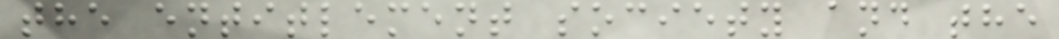the entitlement society and the
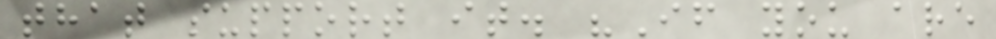that support it. "If you are
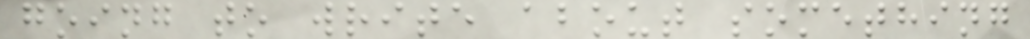going to write about something
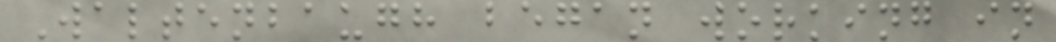Waltenbaugh began working in
